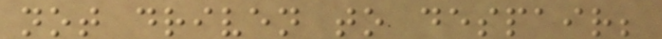not driven to despair;
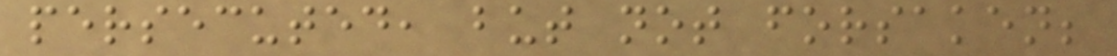persecuted, but not forsaken;
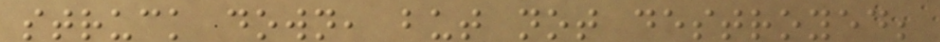struck down, but not destroyed;
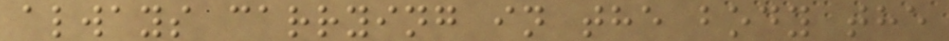always carrying in the body the
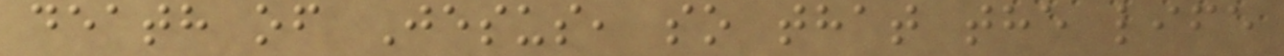death of Jesus, so that the life
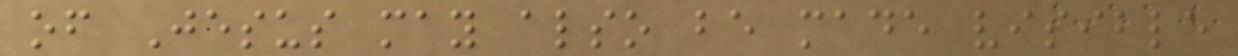of Jesus may also be made visible
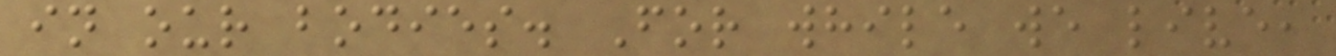in our bodies. For while we live,
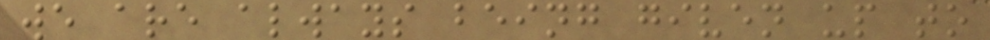we are always being given up to
